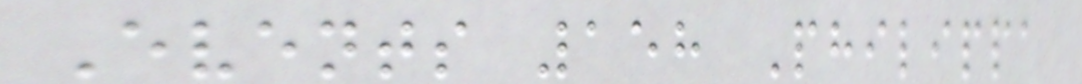Events 158 Philippa
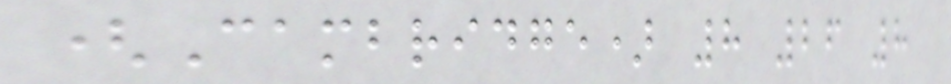(Cambridge) 8 26 8
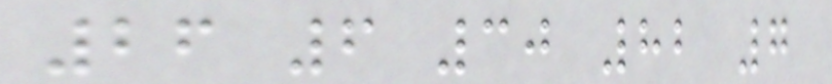26 6 30 82 7
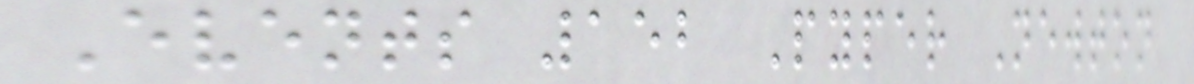Events 152 Pyper Newton
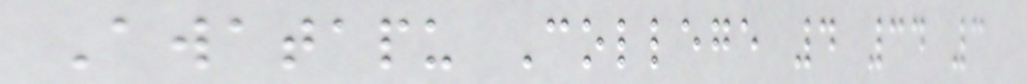Awatapu College 4 34 3
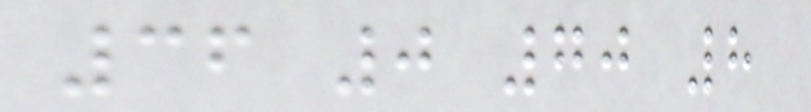36 0 70 8
